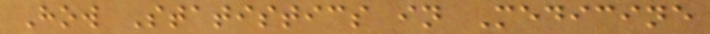How Statistics in Medicine
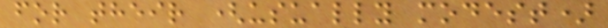for their (usually modest)
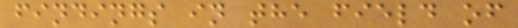findings in the field of
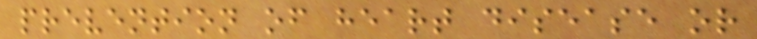prevention of heart disease or
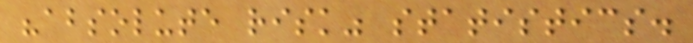"absolute risk" statistics.
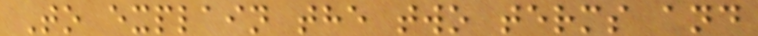To explain the two terms and
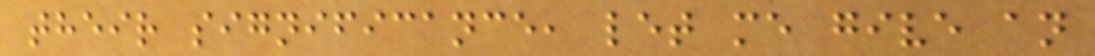their significance, let me give an
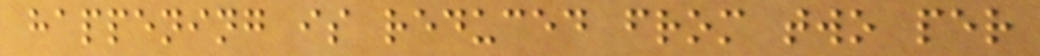happening is reduced from two per
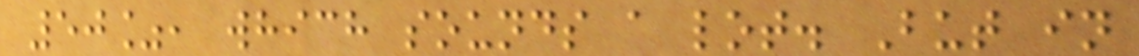50%, which sounds a lot. But in
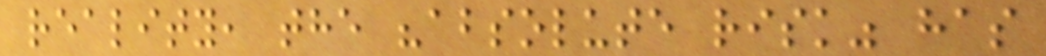reality, the "absolute risk" has
